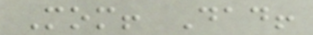Mom! Dad!
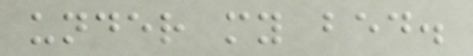under my bed.
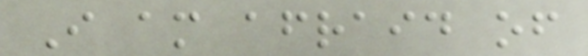I am afraid of
